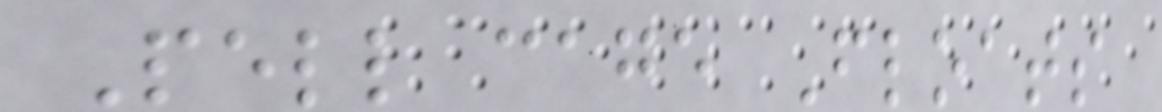Pell cage Floats
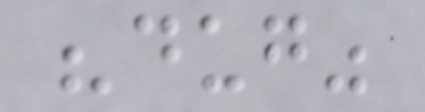"dug"
